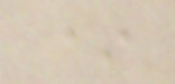*
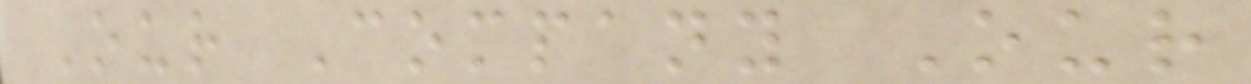Our Company Our
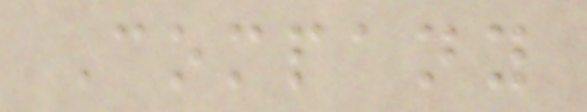Company
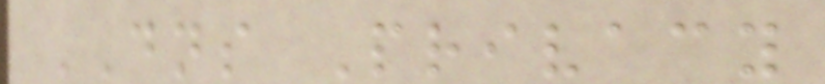DNS Privacy
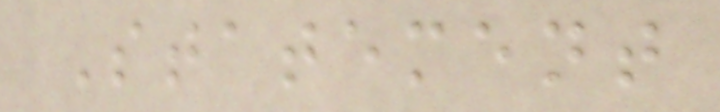Statement
